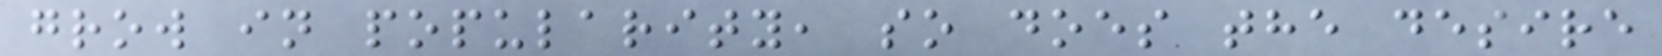grow in popularity, so does the desire
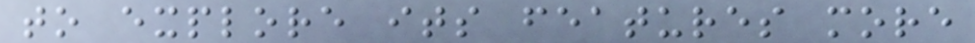to explore its features more
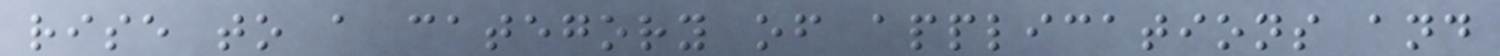rise to a category of applications and
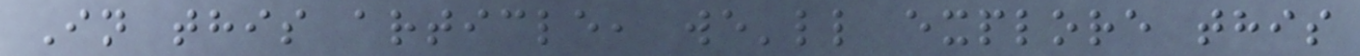In this article, we'll explore this
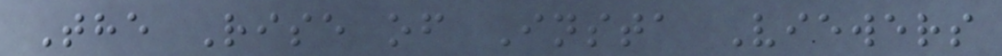The Rise of Insta Viewers
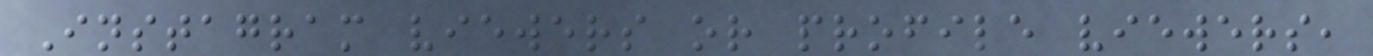Instagram viewers or profile viewers,
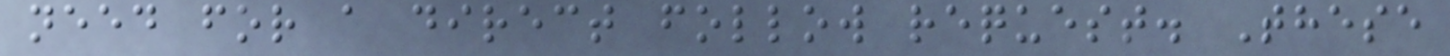need for a direct follow request. These
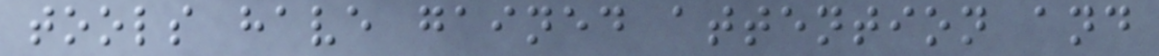tools have gained attention and
